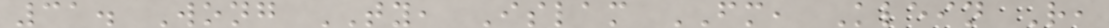31. Wong TY, Islam FM, Klein R,
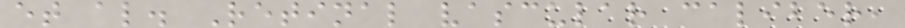et al. Retinal vascular caliber,
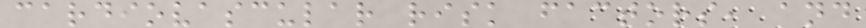cardiovascular risk factors, and
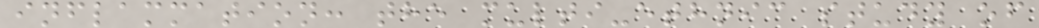inflammation: the multi-ethnic study of
